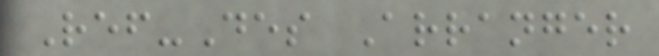Ref-Des Arranger
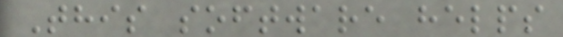This software helps
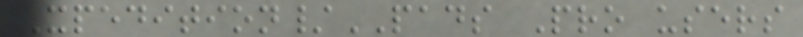Xpedition/PADS Pro users
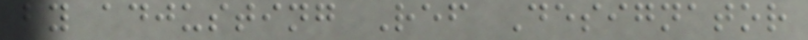by adjusting Ref Designator
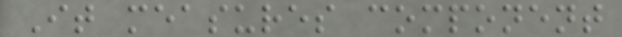It measures component
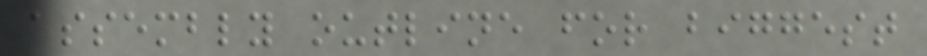assembly outline for biggest
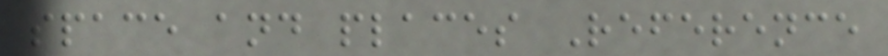space and places Reference
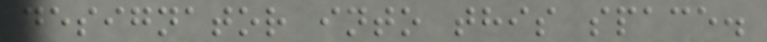designator into this space.
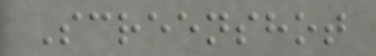Screenshot
